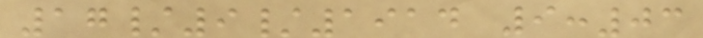17/9/1914 9:03
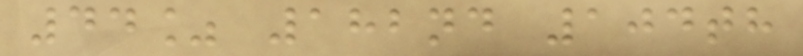44% 182nd 104th
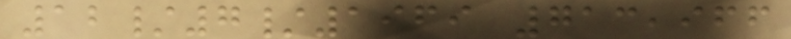12/7/1969 713,966
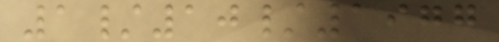1/10/1977
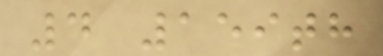4 159th
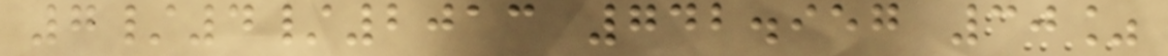7/4/2013 742.957 30%
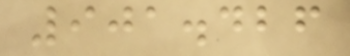901.426
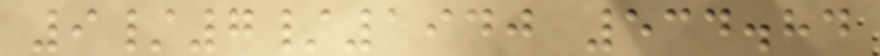9/7/1940 534.84
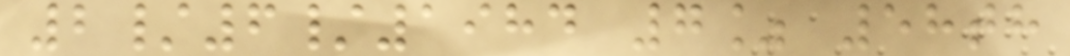2/6/1984 7% 58th
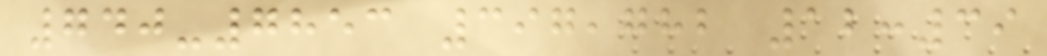740-7853 397,782 12:39
